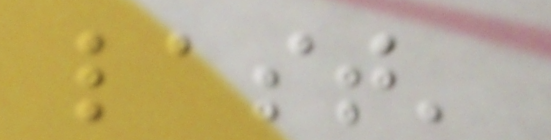last'
